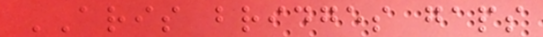ARIS bridges gaps
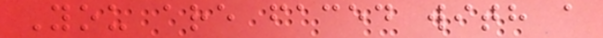You are faced with a
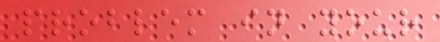problem in your
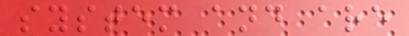system and are
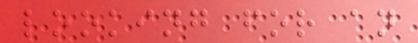looking for an
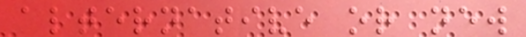alternative or new
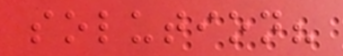solution?
